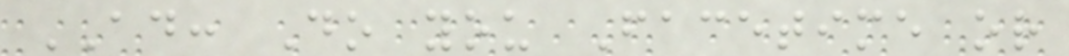AD: Do you Facetime or
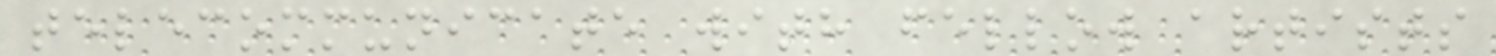telecommunicate with fellow artists
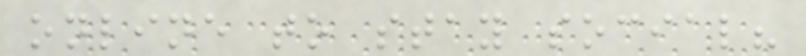online to stay social?
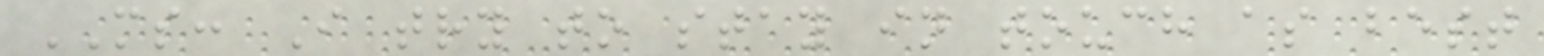MS: I try to stay in touch as best
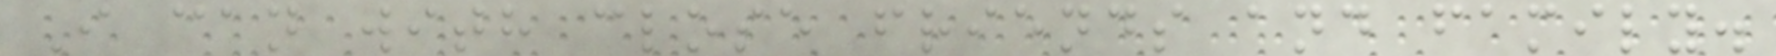I can with close friends and family.
